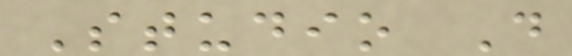Studio D
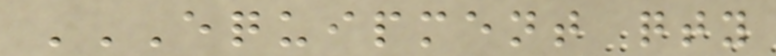EQUIPMENT QTY
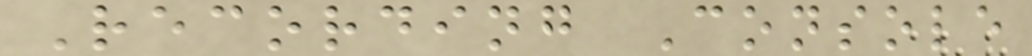Recording Console
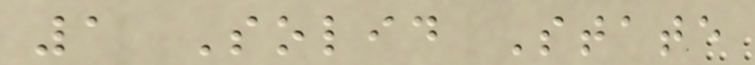1 Solid State
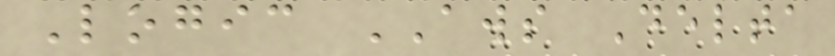Logic AWS Delta
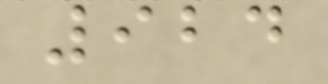924
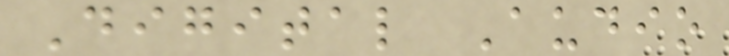Digital Audio
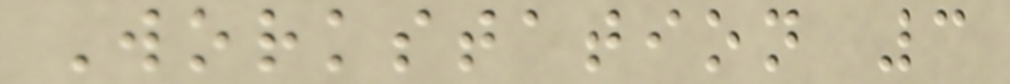Workstation 3
